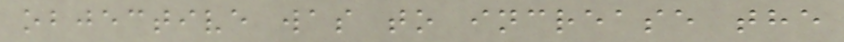objective was to increase the
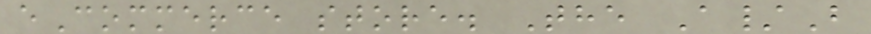eCommerce store. The A/B
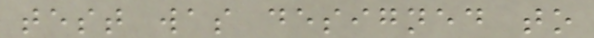test was designed to
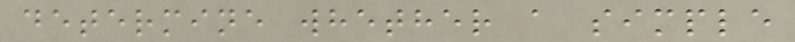determine whether a simple
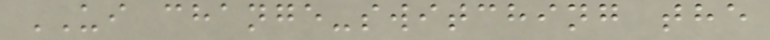UI change-switching the
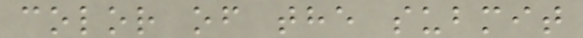color of the submit
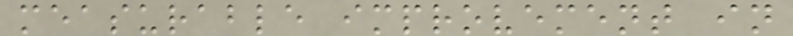measurable improvement in
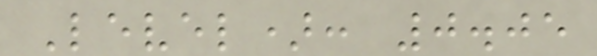Level): 0.05
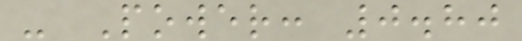- Power: 0.80
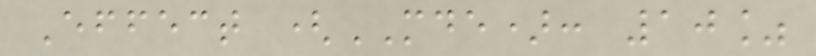Effect (MDE): 10%
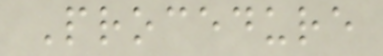Procedure
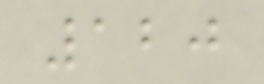120
